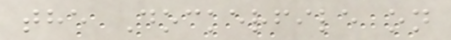the Dockerfile on
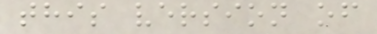this version of
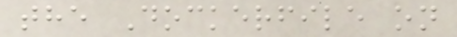the Dockerfile on
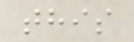this
